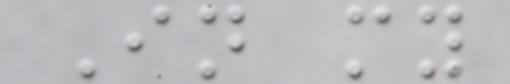In my
